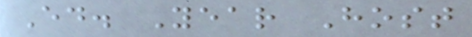Ed. Year Host
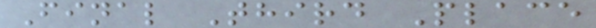Final Third Place
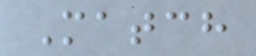Match
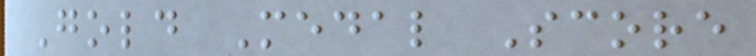Gold Medal Score
